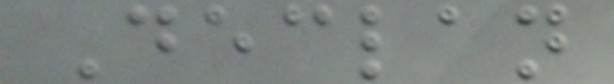Declan
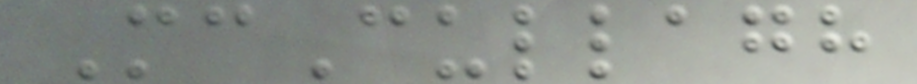McCullagh
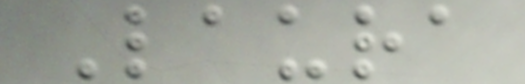Laura
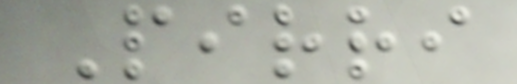Pirri
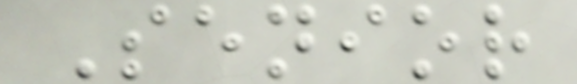Senior
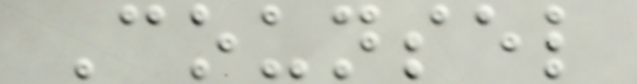Counsel
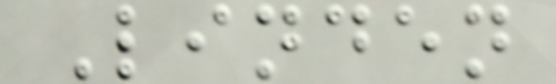Linden
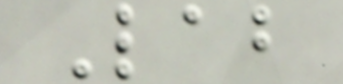Lab
